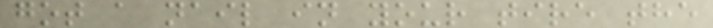got a nail in your tire the
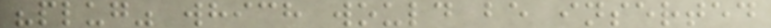"plug" which would be inserted
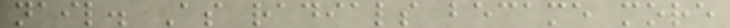nail. As radials became more
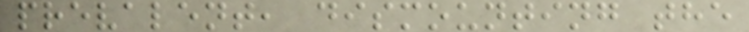prevalent, dismounting the
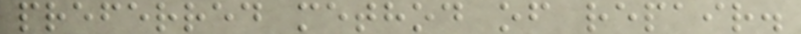preferred method of repair.
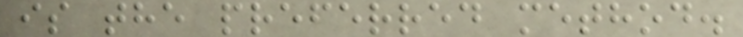is the preferred method.
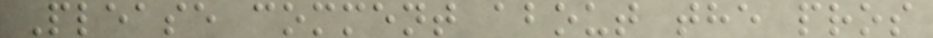Please comment about the pros
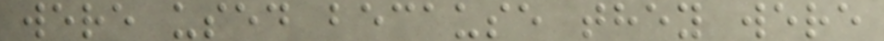were used because they were
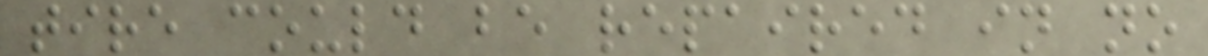tire could be repaired in no
